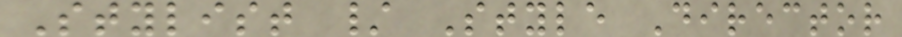Stylist / Style Director
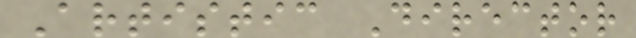Artistic Director
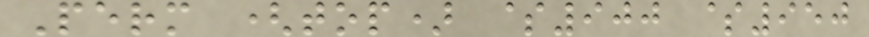Perm (top) $900 $950
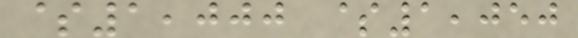$1,000 $1,050
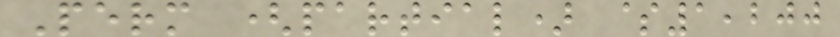Perm (partial) $1,200
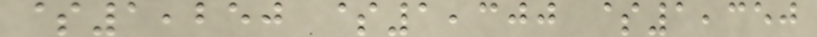$1,250 $1,300 $1,350
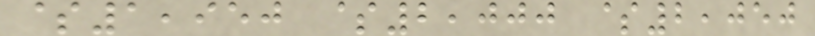$1,950 $2,000 $2,050
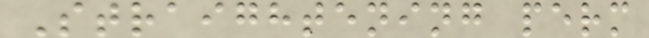Straightening perm
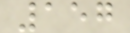157
